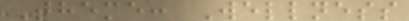Theme: Wellness
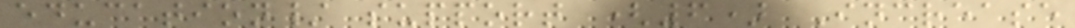education/ support (6) Increase
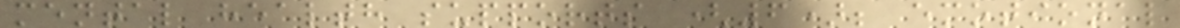mental health supports (6); emotional
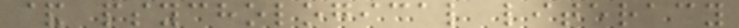& psychological literacy
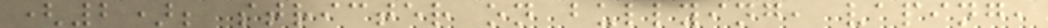(2); stricter on bullying, vaping,
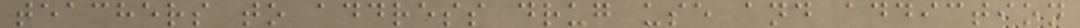teachers to address drug use and addiction
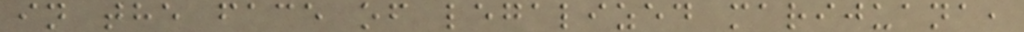in the face of legalized marijuana,
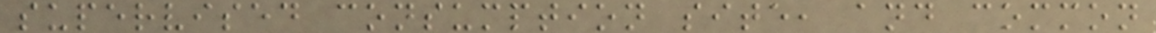supervised consumption site, and common
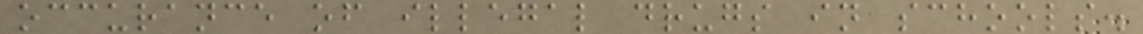occurance of illegal drugs in schools.
